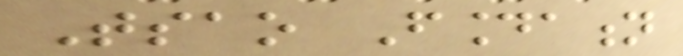Tsao Foundation
